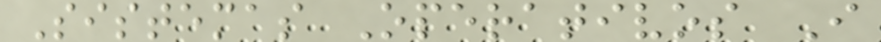Sistemas Operativos I
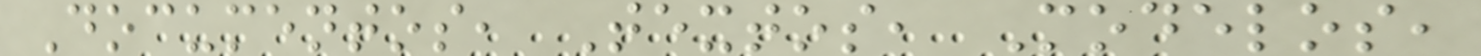Documentos, Textos, Modelos,
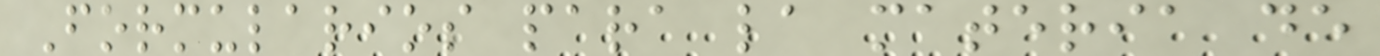Formularios para la materia de
